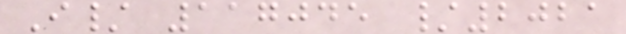I/ 117045 /2021
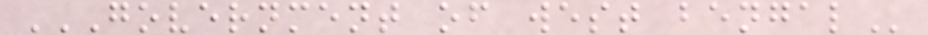GOVERNMENT OF WEST BENGAL
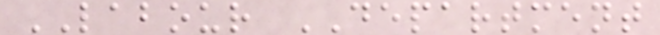LABOUR DEPARTMENT
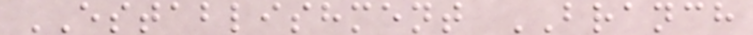ESTABLISHMENT BRANCH
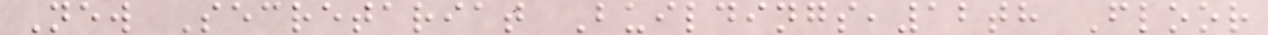New Secretariat Buildings,12th Floor
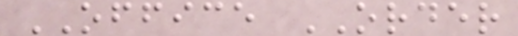OFFICE ORDER
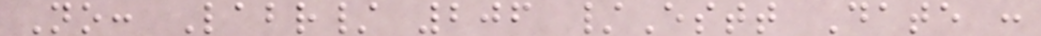No: Labr/ 206 /Estt Date :
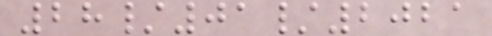28/01/2021
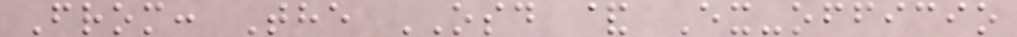From: The OSD & Ex-officio
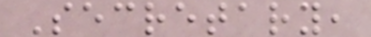Secretary,
